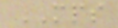MPS
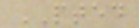PTED
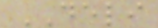DELI
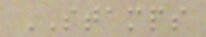STAMPS
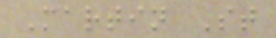Martin St
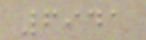6941
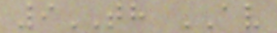9TH AV
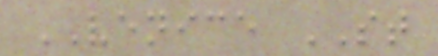VENICE ST
